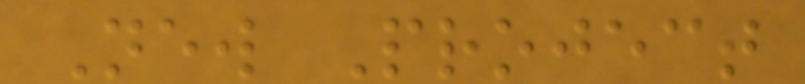New Project
